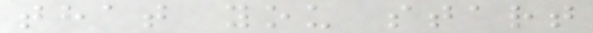that you start
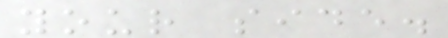your side.
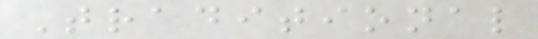Traditional
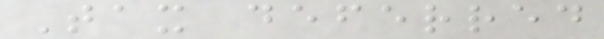Tax deferred
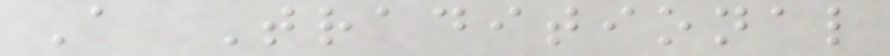A Traditional
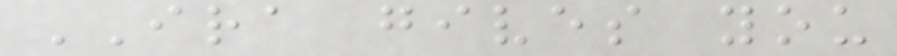IRA gives you
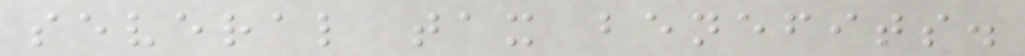several tax benefits.
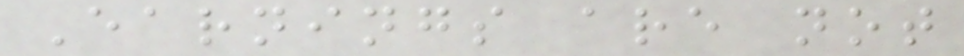Earnings are not
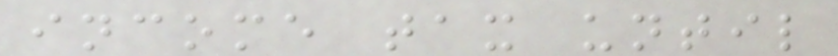income tax until
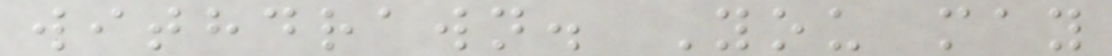withdrawn. You may
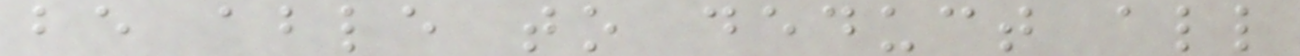be able to deduct all
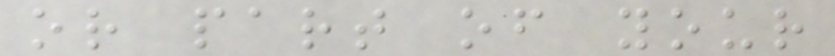or part of your
